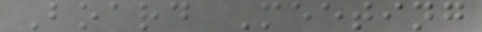Board Meeting
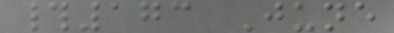#173 June
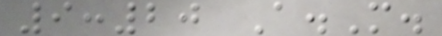9:20 A.M.
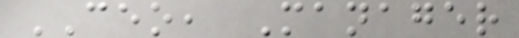CEO, Manager
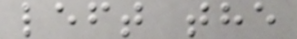left the
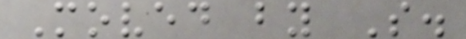Moved by S.
